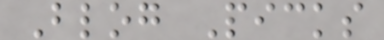Blog Picks
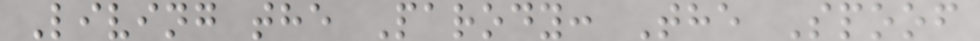Living the Parody: The Spoof
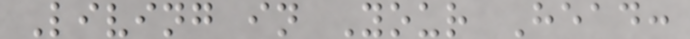Living in Your Head:
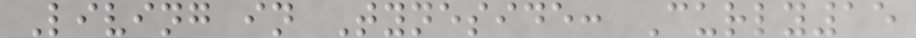Living in Tyneside: Curly15
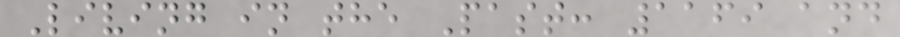Living in the Past: 1169 and
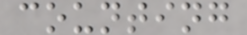counting
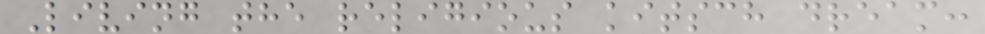Living the religious kitsch dream:
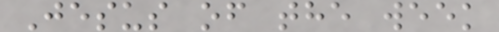Jesus of the week
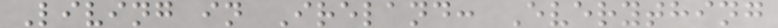Living in Ireland: Everything
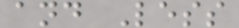and Less
